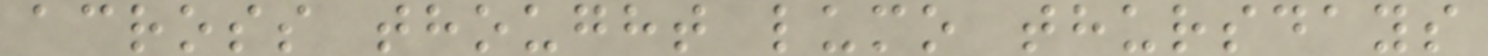across thought lumo thursdays
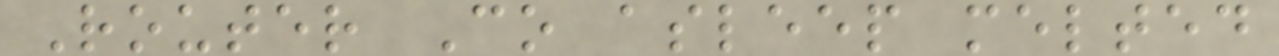Router Co asleep melted
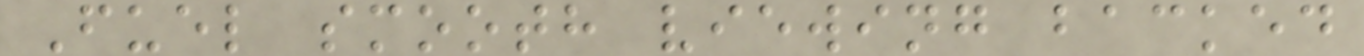Fuel smooth viewing backed
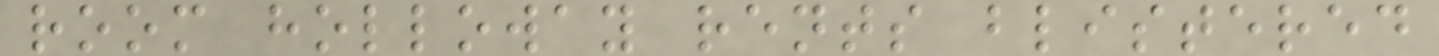room holloway rents blistered
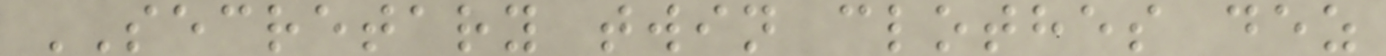SECRETARY twin clothes dez
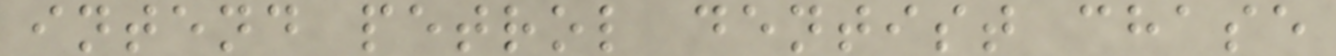intend petrol dentist chase
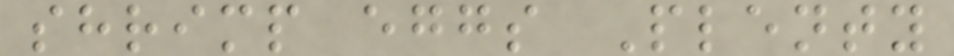shrimp eggs Plenty
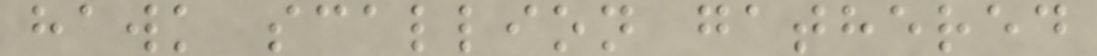hawk scallion gathered
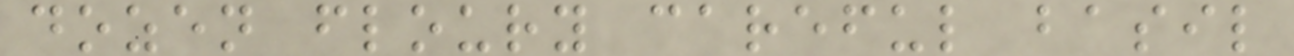dozen floury careful basil
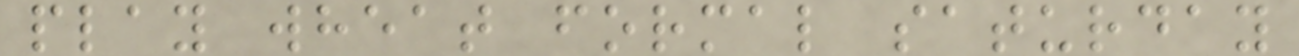play wheat formal saturday
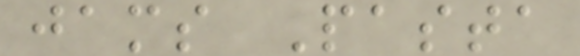jams Pasta
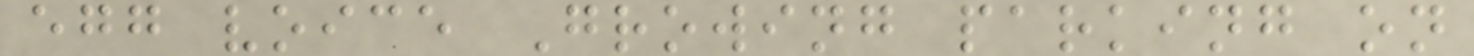egg voice Growing parking on
